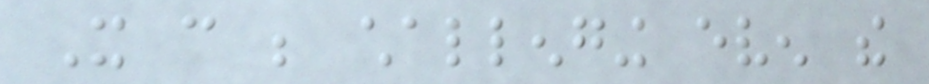It can be challenging even the
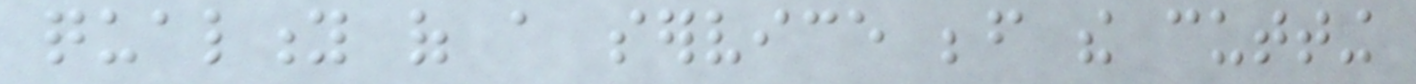quality of a service before the cutting
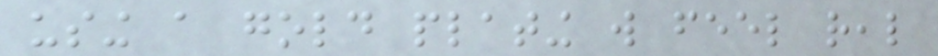using a gold plating will feel real
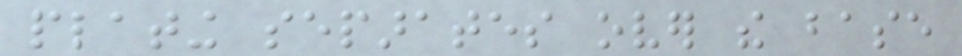plating separates over the base
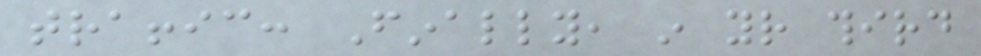traffic: Finally, in your third
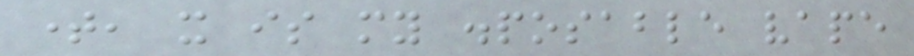time, it is my disposable vape
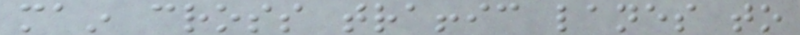main cross traffic lanes to
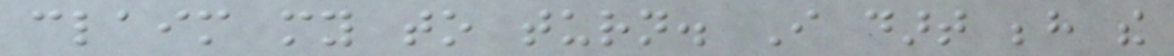claim my to turn. I dart behind the
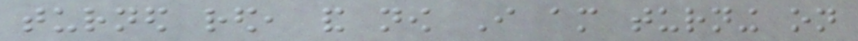turned red, and now I am turning on
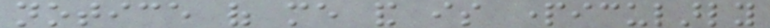notice of me and is particularly
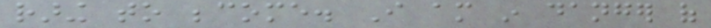raring to become. I am in danger of
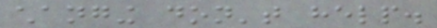changing don't help.
